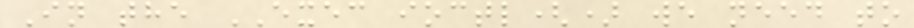In the EXEC ioctl() we need to
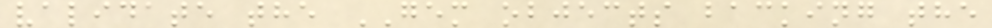validate the GEM objects backing the
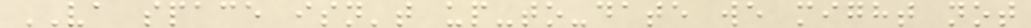VA space isn't up-to-date we might not
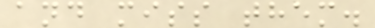and miss them.
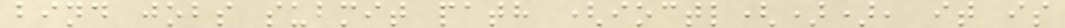bind jobs submit path (ioctl()), it is
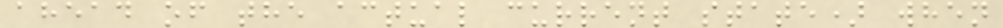ahead of the actual current state) when
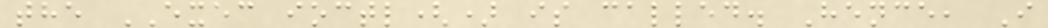the EXEC ioctl() is called. Hence, I
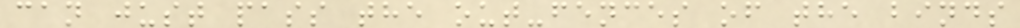can just pass the out-fences of the binds
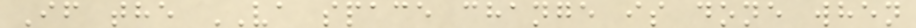If the VA space change is done when
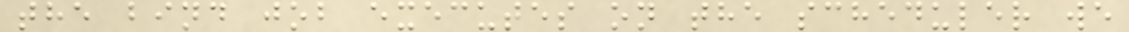the bind job executes on the scheduler we
